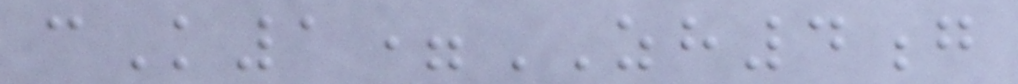cK1=ZH4g
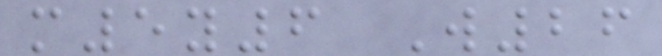m5y6 W26
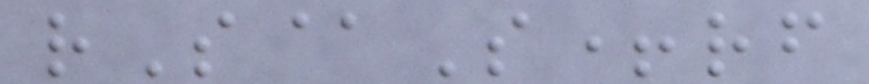rS@S+rf
